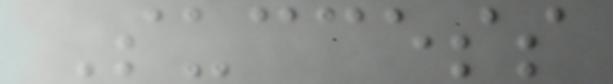Success
